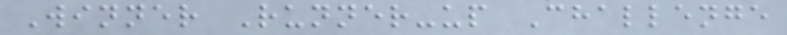Winner Runner-up Challenge
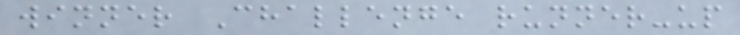winner Challenge runner-up
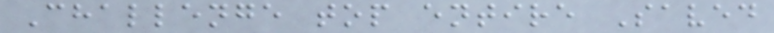Challenge top entire Saved
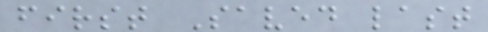first Saved last
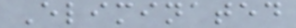Eliminated
